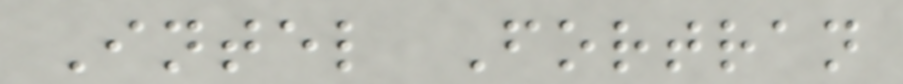Intel Fortran
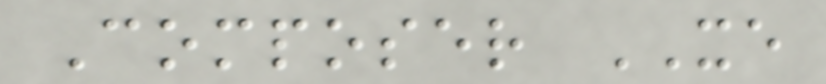Composer XE
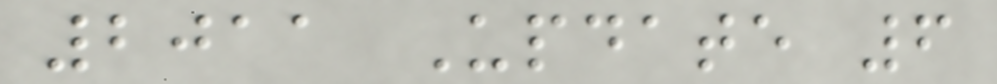2011 Update 6
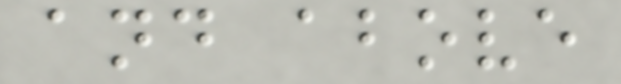and above
